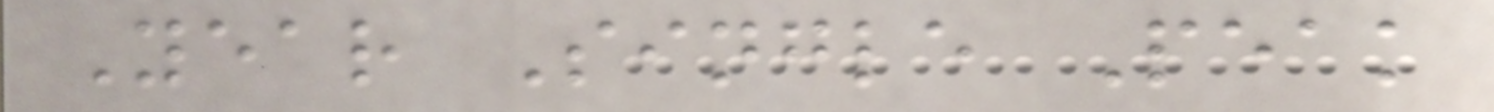Year Single Peak
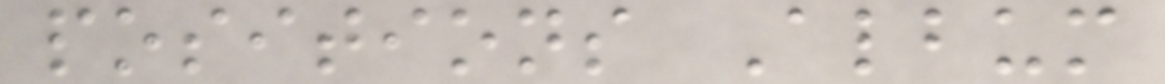positions Album
